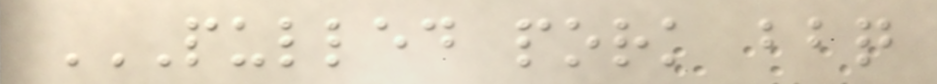PULLED PORK BBQ
